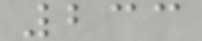233
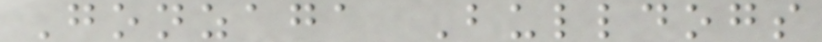Gonzaga Bulldogs
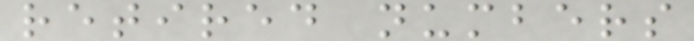retired numbers
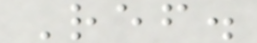Ref.
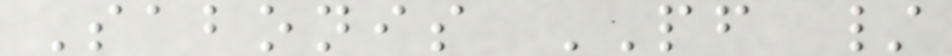Sabonis PF /
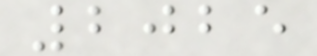2025
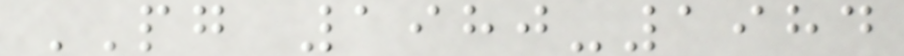PG 1980-1984
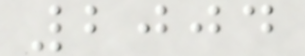2004
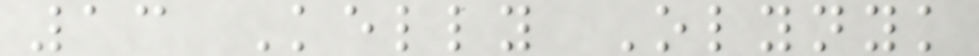13 Kelly Olynyk
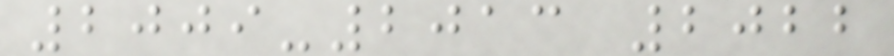2009-2013 2022
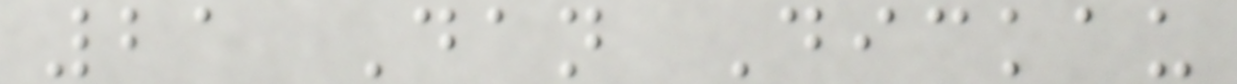21 Dan Dickau
